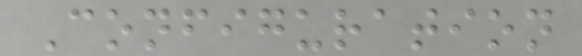Configuration
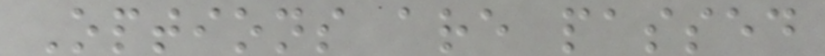Options are passed
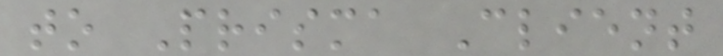to Prisma Client
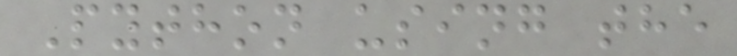Python using the
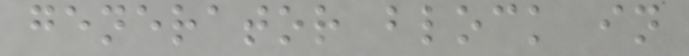generator block in
